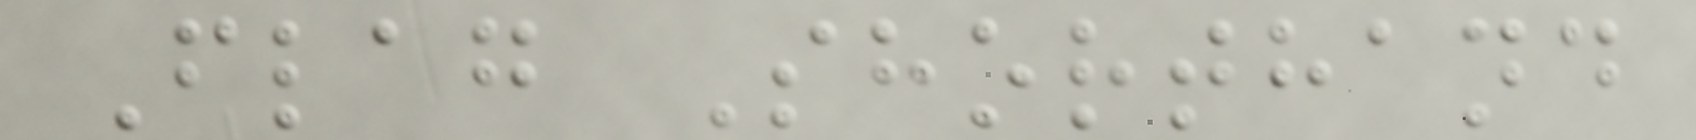Flag Shorthand
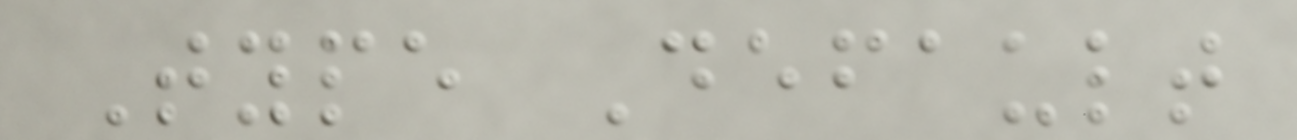Type Default
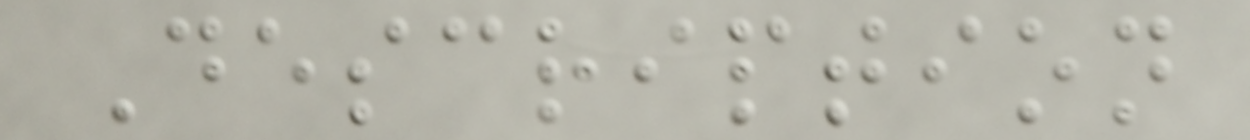Description
